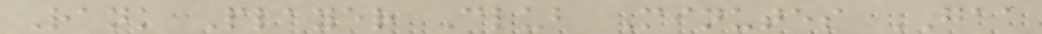Rank Player Club Minutes GAA
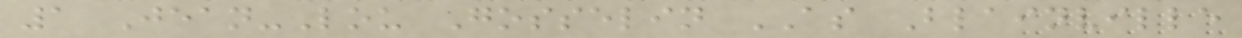1 Jean-Lou Gosselin AS Blainville
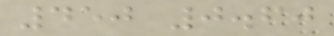450 0.60
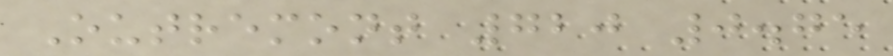Outremont 720 0.75
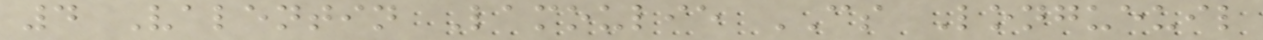4 Valentin Lamoulie CS Longueuil
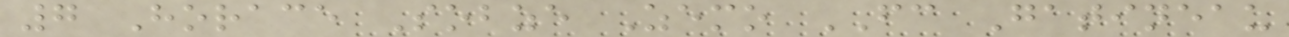7 Horace Sobze Zemo FC Gatineau
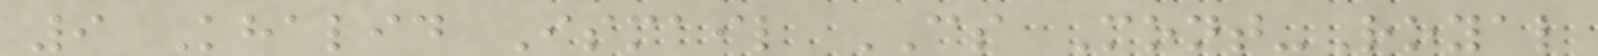9 Khalid Ismail CS Mont-Royal
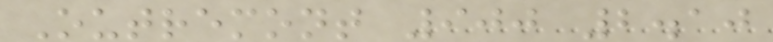Outremont 900 2.10
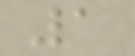1
